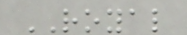ROYAL
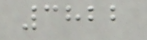3822
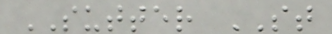SUTTER ST
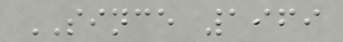SINCE 1969
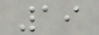19
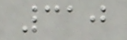310
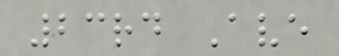23rd Ave
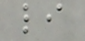li
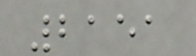2151
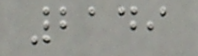2149
